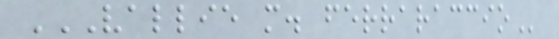VALLIE M. FERRARACCIO
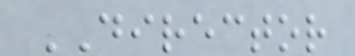DIRECTOR
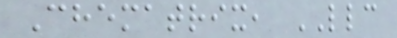Chematrix, LLC
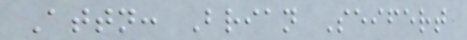Attn: Brian Seifert
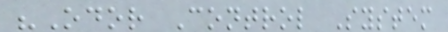"Odor Control System
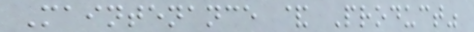Maintenance & Product"
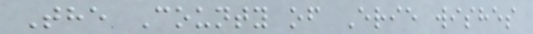The County of Erie wishes
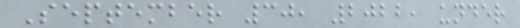September 30, 2022, under
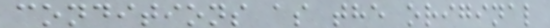conditions as the original
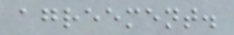agreement.
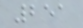251
